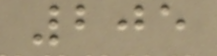205
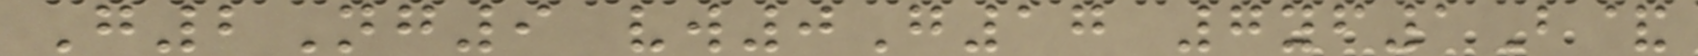G2Ng9 vw0G17 7yf1B&
